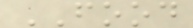FOOD
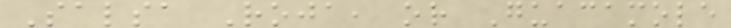Salsa Roja, or Guacamole
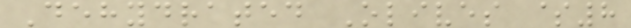Dehydrated Olives $8
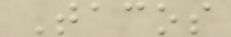Tacos
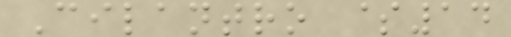Cilantro $14
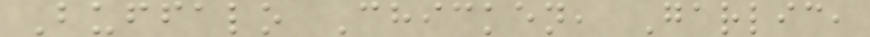Buffalo Chicken, Garlic,
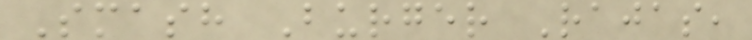Smash Burger Rajas,
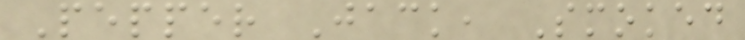Pepper Jack, Smoked
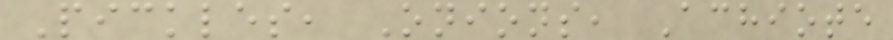Pickles, Onions, Achiote
